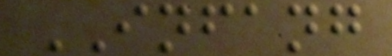INFANG
